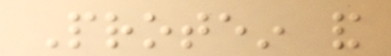Protein and
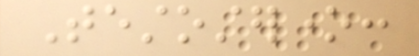Testosterone:
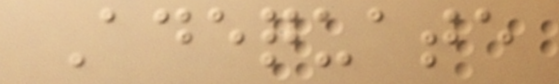Adequate
